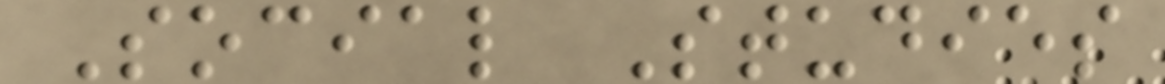Social Studies
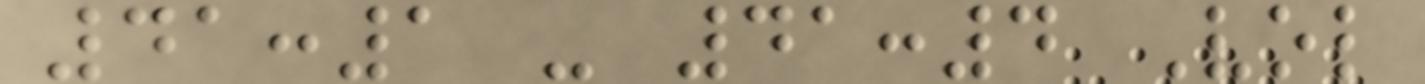41:1 - 41:4 Vol
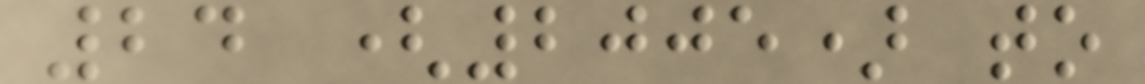24 (2005) to
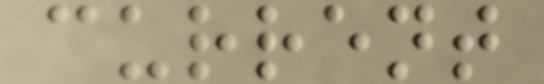current
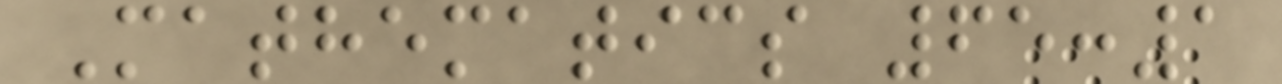Mathematics 65:1
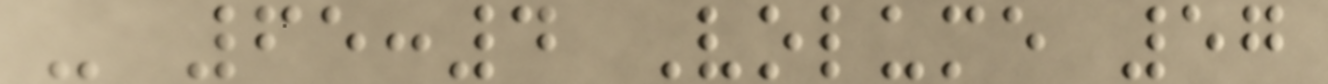- 65:4 Volume 57
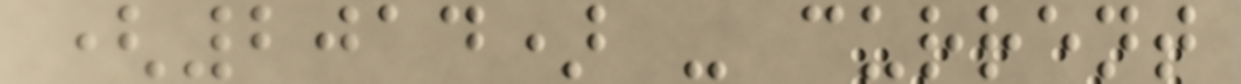(2014) - current
